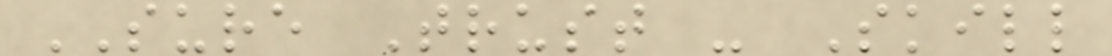SURE Trust - Skill
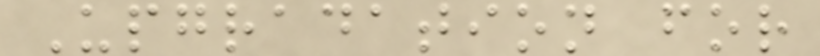Upgradation for
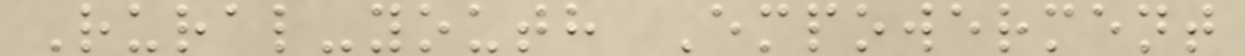Rural-youth Empowerment
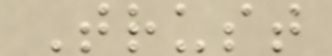Trust
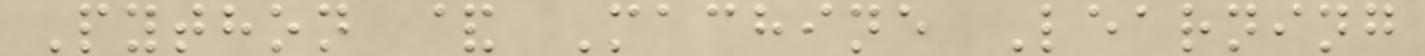Python & Machine Learning
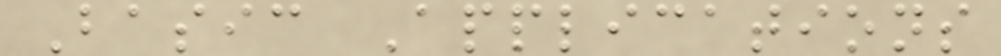Basic Applications
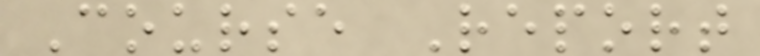Course Report
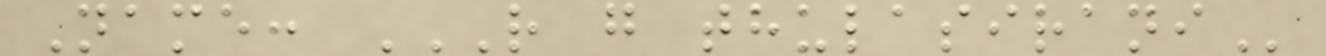Name: R G THULASIRANI
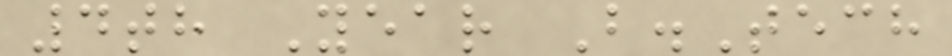4th Year B.Tech
